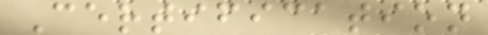Certification
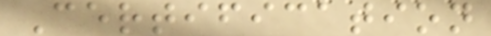Certification
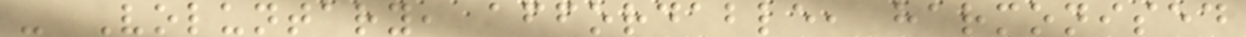- Voluntary, affordable, harmonised
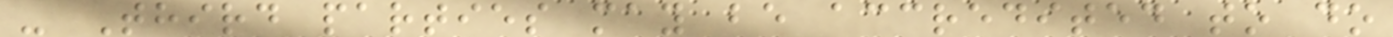- Third parties may be accredited to do
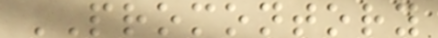PROMONTORY
